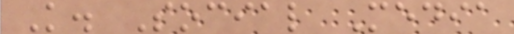K. Social Media
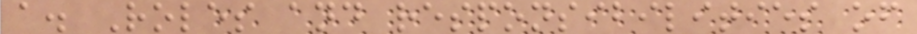a. Roles and responsibilities of
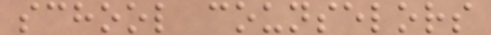school counselors
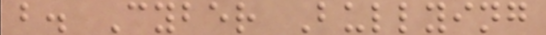b. Cyber Bullying
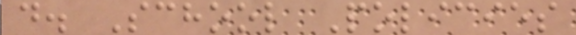d. School Policies
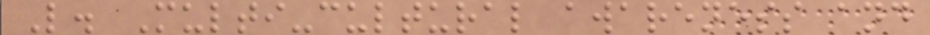L. Multi-cultural awareness and
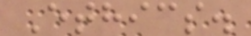Ethics.
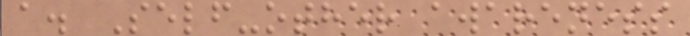a. Self-other awareness
